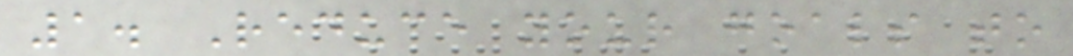1. Reduce your goals to
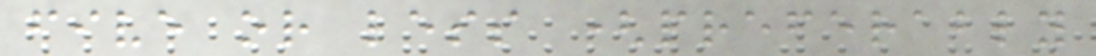five or less (preferably
